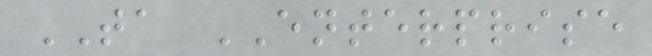TA ENTERPRISE
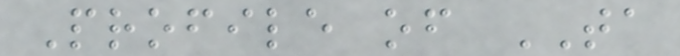Profile of TA
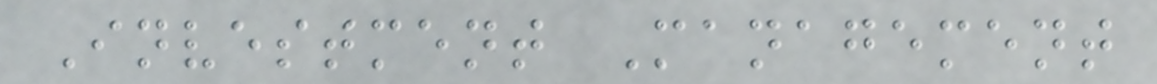Investment Management
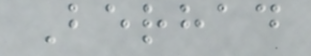Berhad
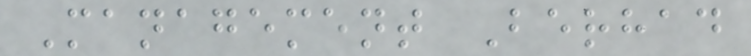Management Berhad
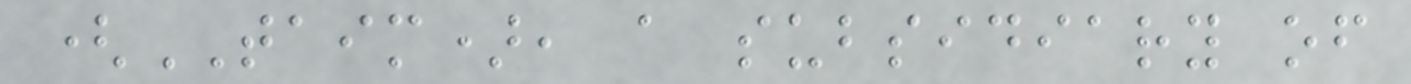(TAIM), a subsidiary of
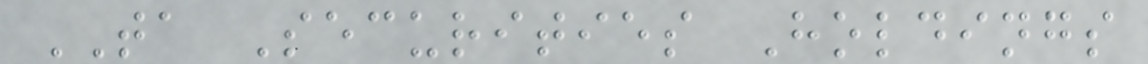TA Securities Holdings
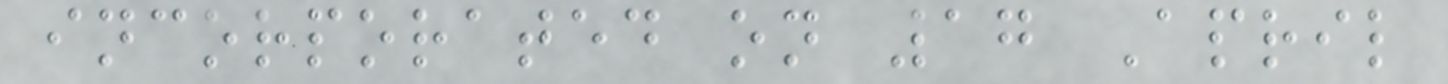incorporated on 17 April
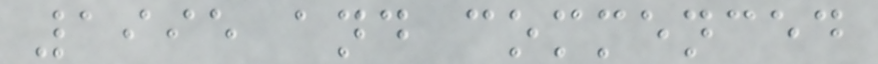1995 and commenced
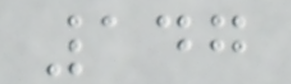147
